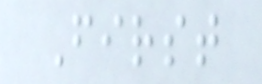First
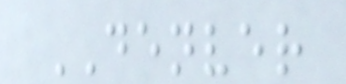DENVER
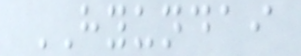HYUNDAI
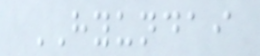HYUNDAI
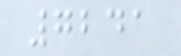7241
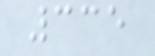335
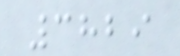3829
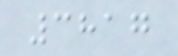3817
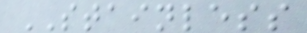STAINLESS
